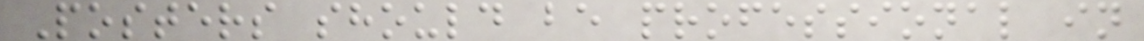Posters should be professional in
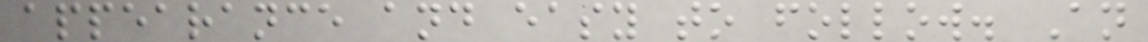appearance and easy to follow. An
